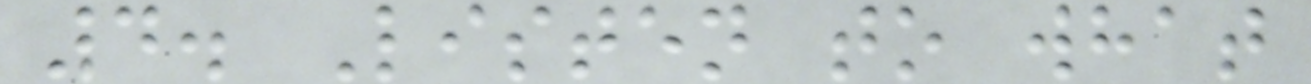4. Listen to what
